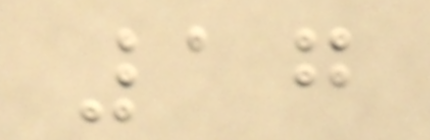17
